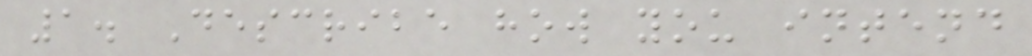1. Describe how you intend
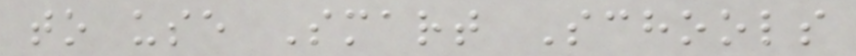to use Smart Schools
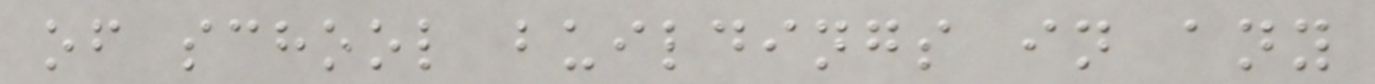of school buildings in any
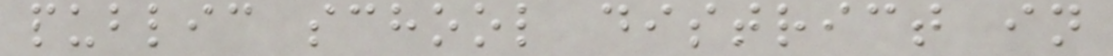public school district in
